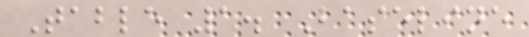Table 1. Baseline
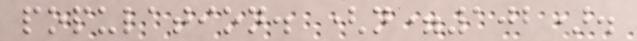population. (n=102).
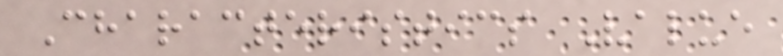Characteristics Value
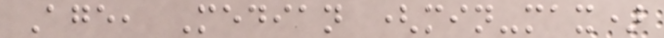Age, Median (min-max)
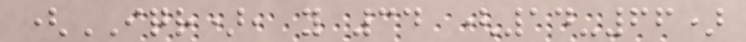(IQR), y 34 (14-66)
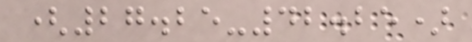(27.25-42.25)
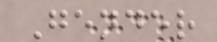Gender
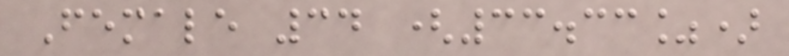Female 34 (33.33%)
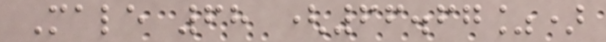Male 68 (66.67%)
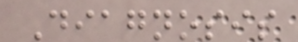Diagnosis
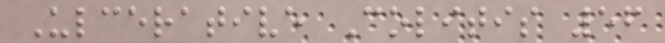Ulcerative Colitis 56
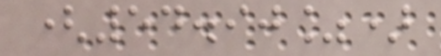(54.90%)
